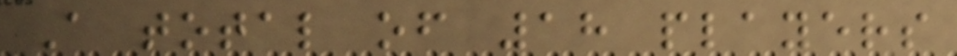A total of 18 players
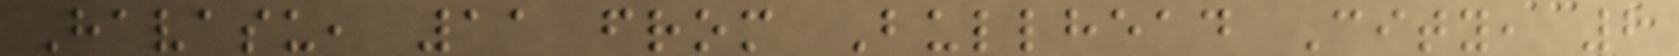Havasu, 11 from Bullhead City, 2
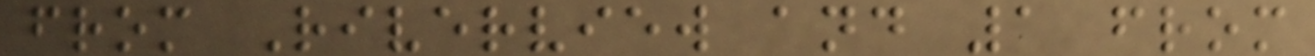from Riverview and 1 from
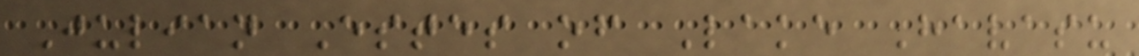Julian Estes of Lake Havasu
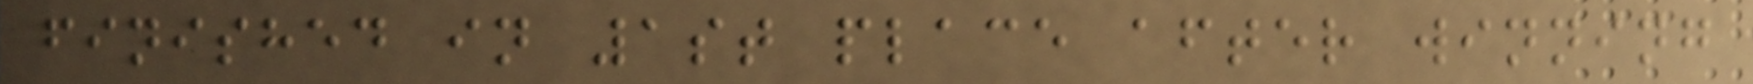finished in 1st place after winning
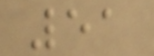51
